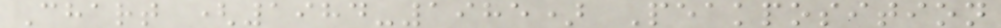Chart (1984-1985) Peakposition
